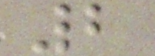2
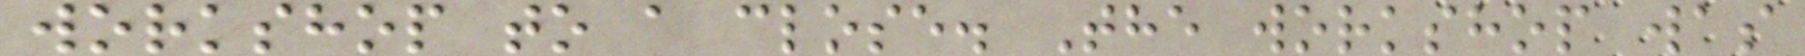workshop to a close. The workshop was
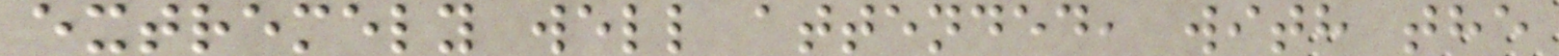extremely well attended, with the
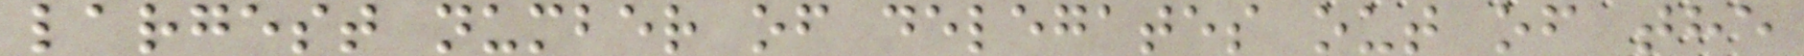largest number of delegates out of the
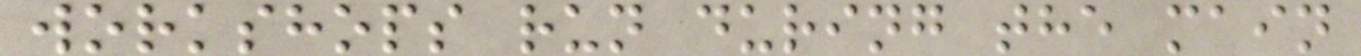workshops run during the main
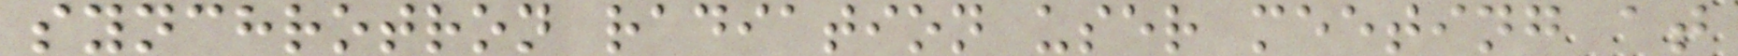synchrotron radiation user meeting at
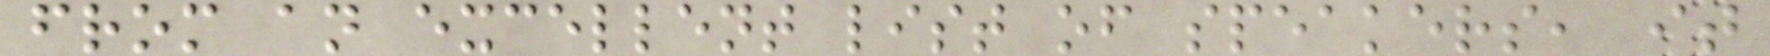from an excellent list of speakers, it
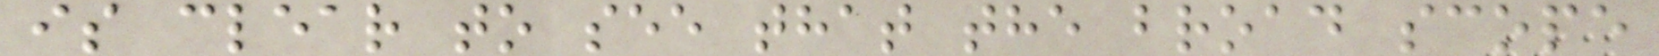is clear to see that the broad scope
